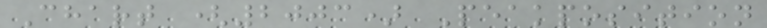Chart (2003) Peakposition
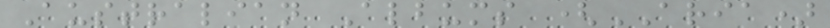Australian Albums (ARIA)
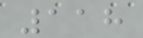118
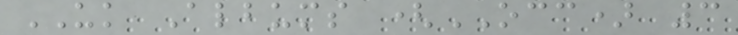UK Albums (OCC) 3
